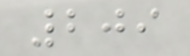209
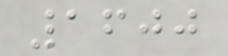1600
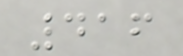416
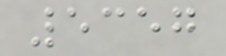5357
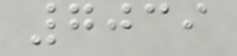7039
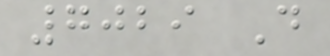7029 D
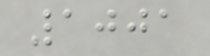1001
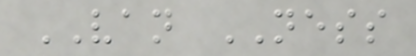VAN NESS
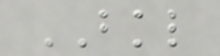BKL
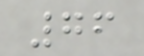76
